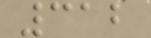312
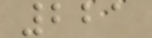221
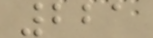221
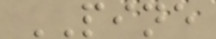PINE
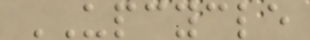UPCYCLE
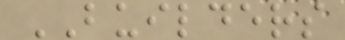BUILDERS
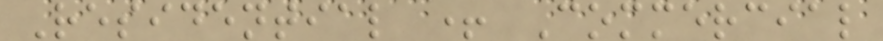Residential + Commercial
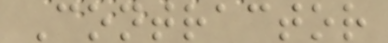Contractor
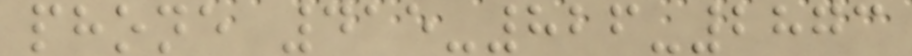phone 415-826-2873
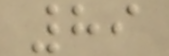89
